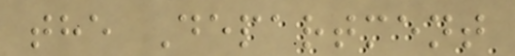the Department
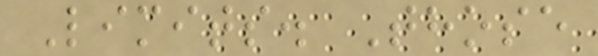Limits. Those
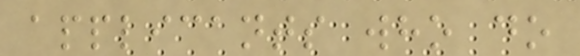applicants who do
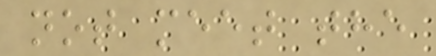not meet the
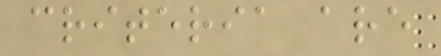criteria are
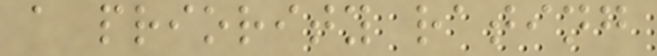a priority rating
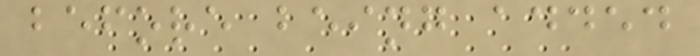before being added
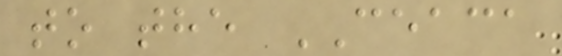to the CEACA
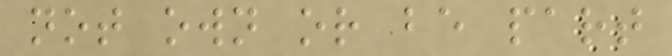not own or be part
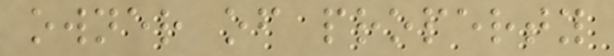owner of property
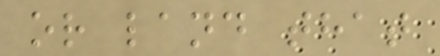or land that
